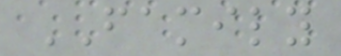FAMILY
